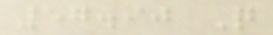57.90 Q
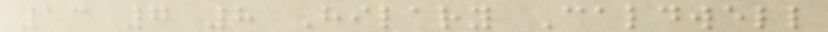13 7 8 Hilary Caldwell
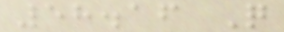58.16 Q
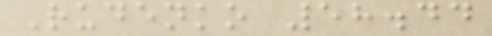Rudenko 58.44
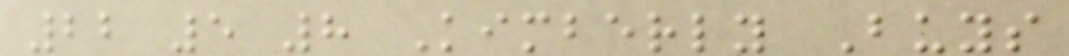22 5 8 Kimberly Buys
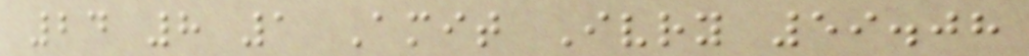24 8 1 Amit Ivry 59.08
